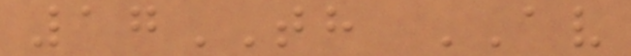17TH AV
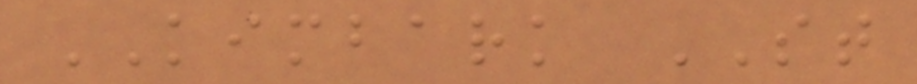KIMBARK ST
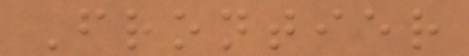Frontier
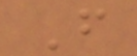F
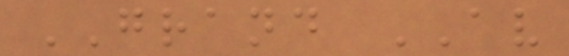GRAND AV
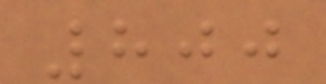800
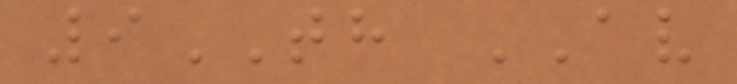9TH AV
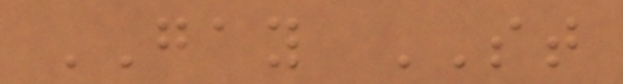GAY ST
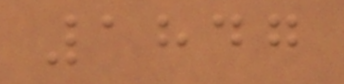1847
